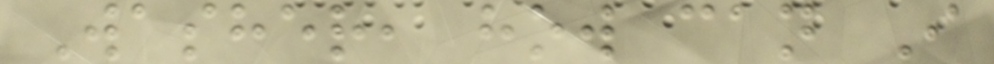Washer, how can I
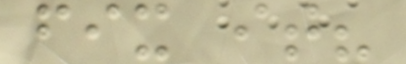fix it?
